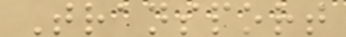Transport
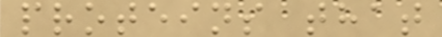proteins that
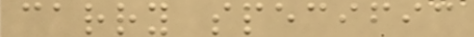carry specific
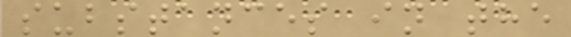substances in the
